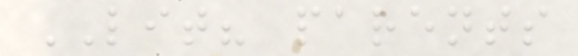LIT? parents
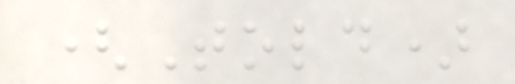(Told)
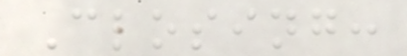Closing:
